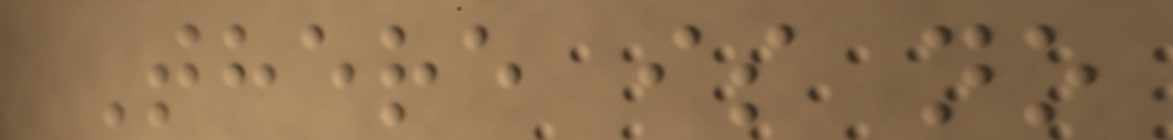There is no
